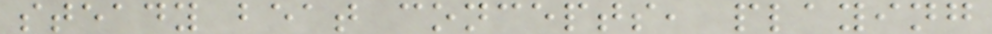steady beat concepts, playing
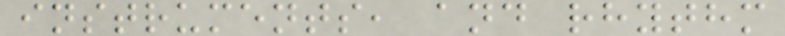instruments, and rhythm
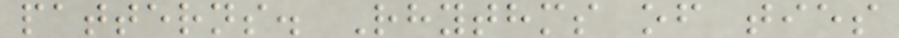patterns. Rhythms of ties
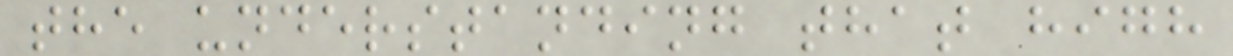the understanding that high
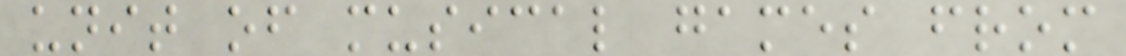unit of musical games from
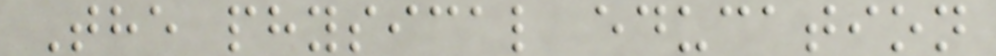The physical education
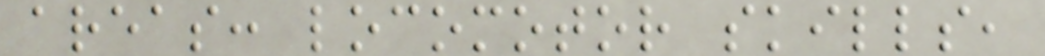areas: locomotor skills,
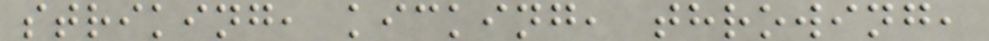striking, kicking, throwing,
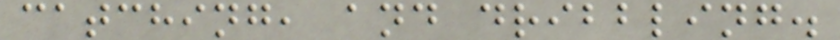catching, and dribbling.
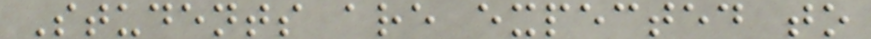Students are expected to
